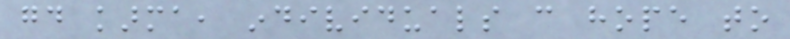good karma, individuals can hope to
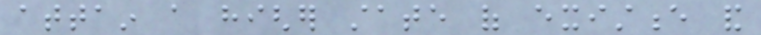attain a higher state of existence and
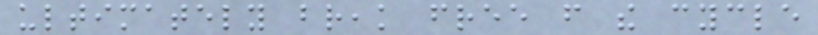ultimately break free from the cycle
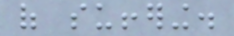of suffering.
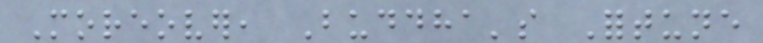Moreover, Buddha's Fortune
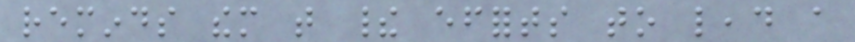reminds them that their efforts to lead a
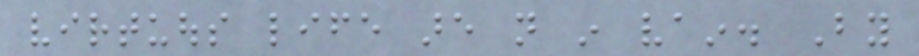virtuous life are not in vain. By
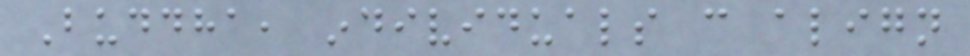Buddha, individuals can align
